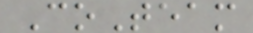CoTeam
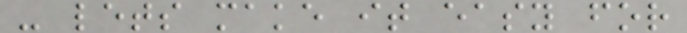- lets make it easy for
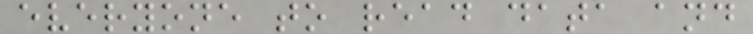everyone to read data and
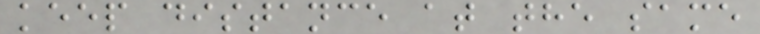keep distance at the same
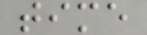time
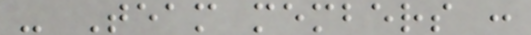- Team members :
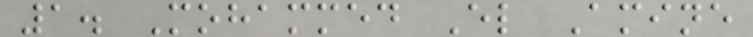1. Mohammed El Amine
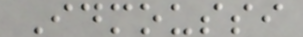Idmoussi
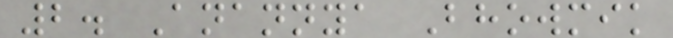2. Anannya Bhowmik
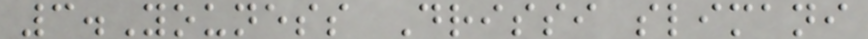3.Youness Drissi slimani
